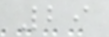29
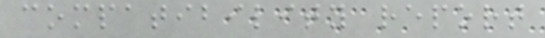compatibility report
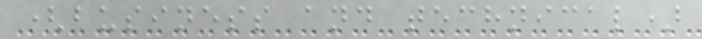(business and technical)
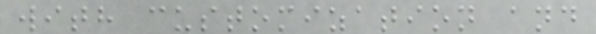with customization and
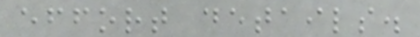effort details.
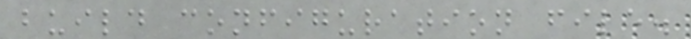build configuration file.
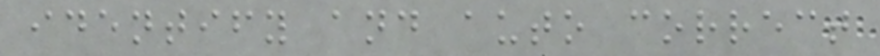identify and auto correct
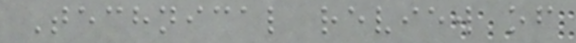Technical review of
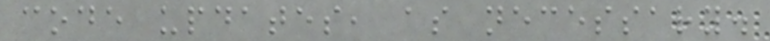code updates, as necessary.
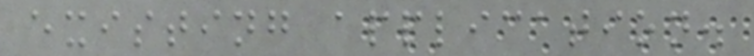existing application.
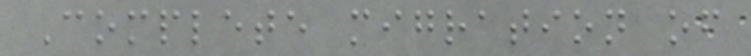Complete migration of
